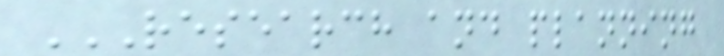RESEARCH AND PLANNING
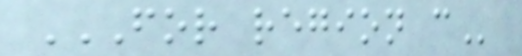FOR REGION C
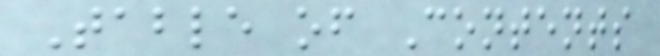Table of Contents
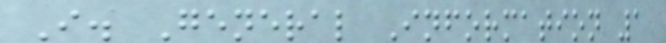I. General Information 1
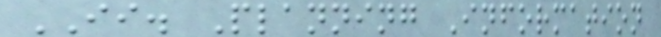II. Planning Information
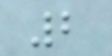2
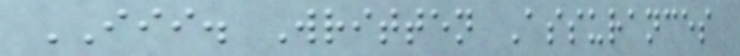III. Written Assurances
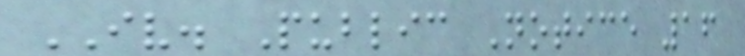IV. Public Notice 16
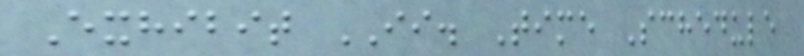Exhibit II. Time Schedule
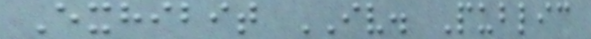Exhibit IV. Public
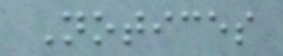Notices
